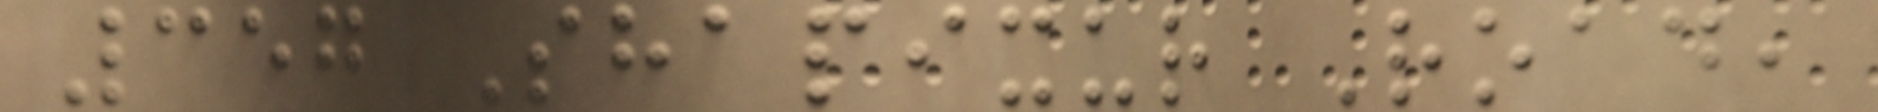357 Shapixur Road,
